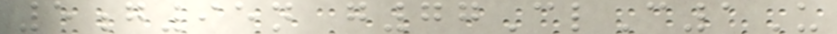5g95n g77ClC1U
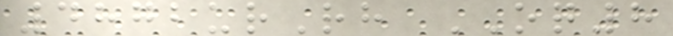4872urRh OQ8
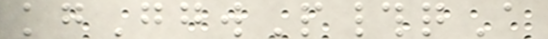kgGgwP#qA
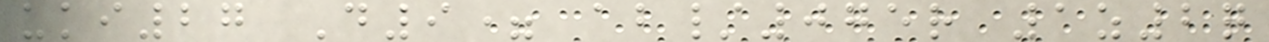uki27 D9= ab/075r 1z2q
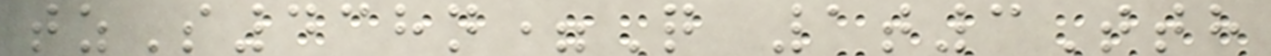tzS438n=Q 1t3Tth
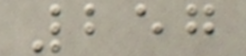257
